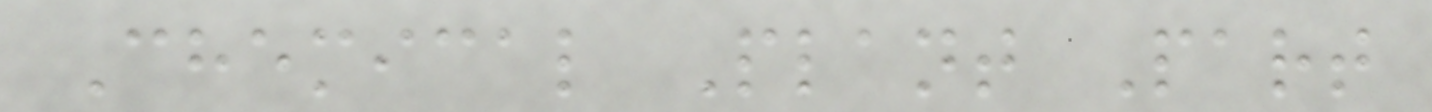Chemical Plant Part
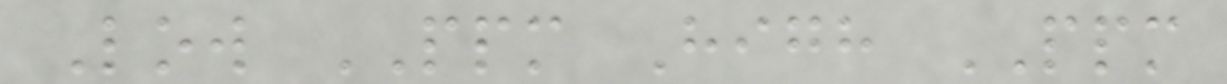Low PPM High PPM
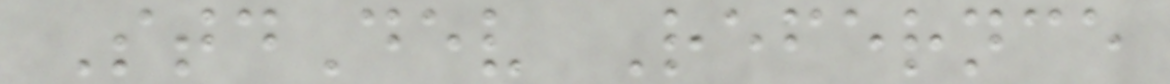StdDev Refernce
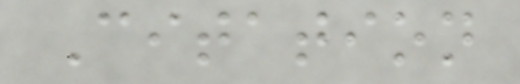Citation
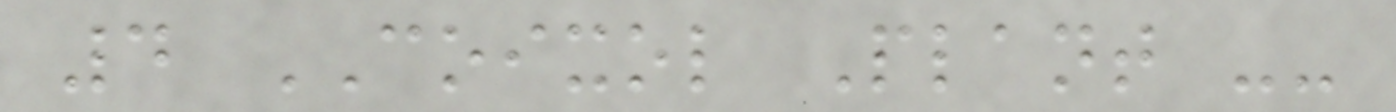4 COIXOL Plant --
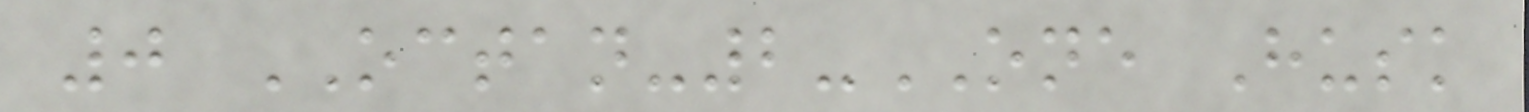0 OCTAN-2-ONE Husk
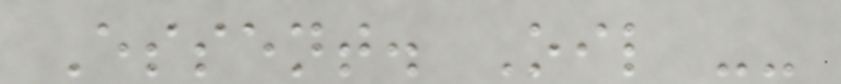Essent. Oil --
